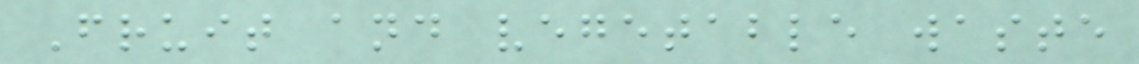Fruit and vegetable waste
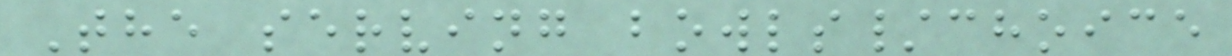The serving bowls/choice
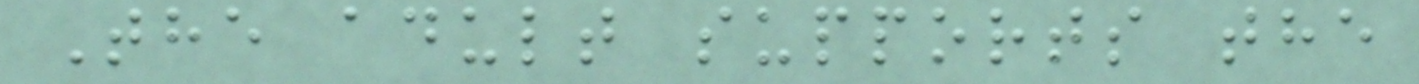The adult supports the
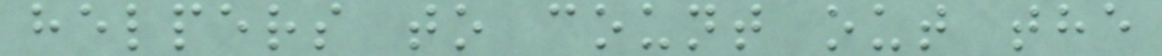helpers to count out the
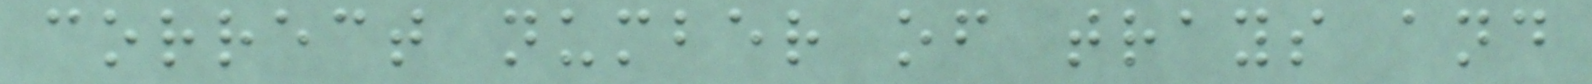correct number of trays and
